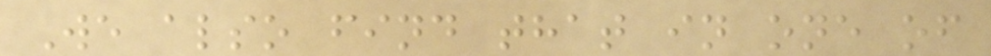We also find that in one of
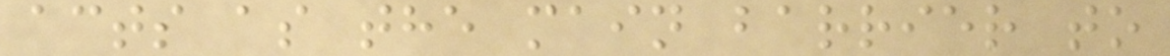acts as the main barrier to
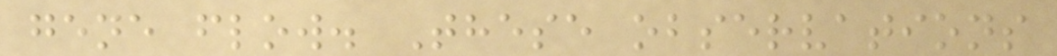gene flow. These observations
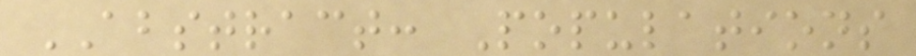ABSTRACT: Populations
